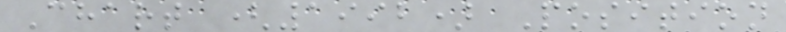Chart (1992) Position
